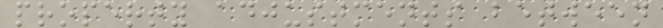property adjustments between
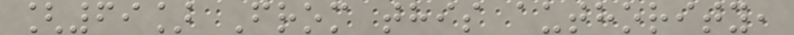[69] From this authority,
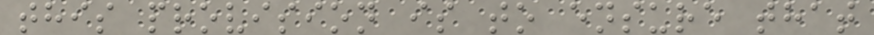this provision is to ensure that
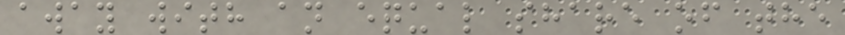away with an equal share of the
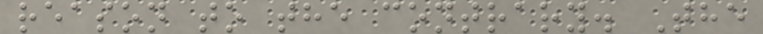reason to the contrary. The
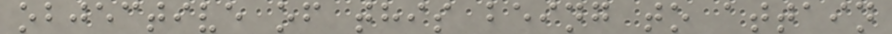objective of this being to attain
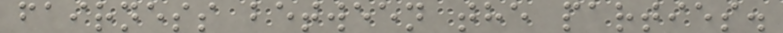fairness between the parties.
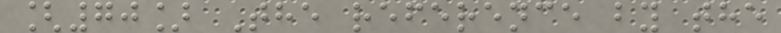[70] The reference by the
